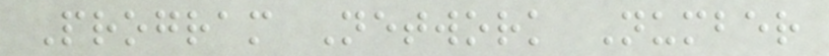Program Network Number
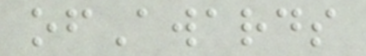ofAwards
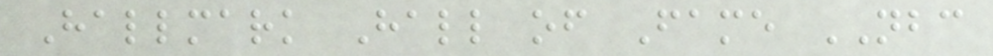Hallmark Hall of Fame NBC
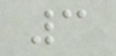3
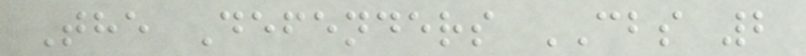The Defenders CBS 2
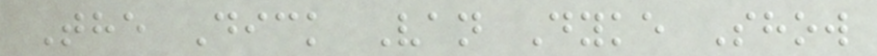The Dick Van Dyke Show
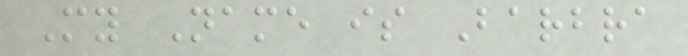My Name is Barbra
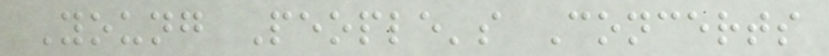Young People's Concerts
